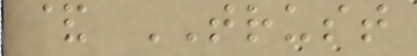& TRUST
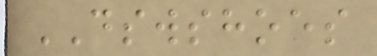DSWSHOES
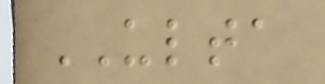ULTA
